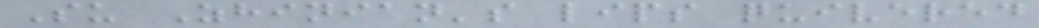Su Zhinian's lips quivered
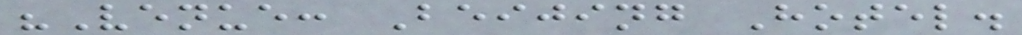"Venue: Beijing Hotel.
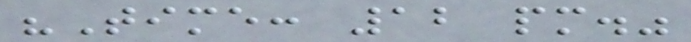"Time: 12 pm."
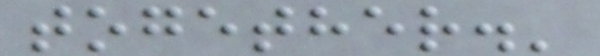together.'
